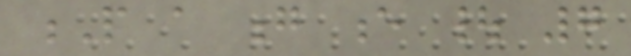P a g e | 7
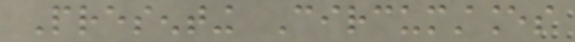Presenting Circumstances
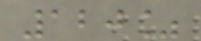120%
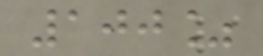100%
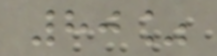80%
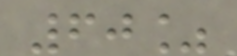60%
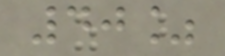40%
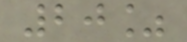20%
